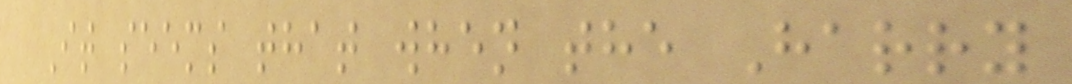It seems that when the Harry
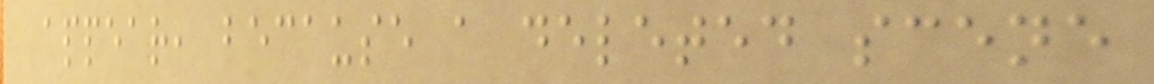appear, because a deleted scene
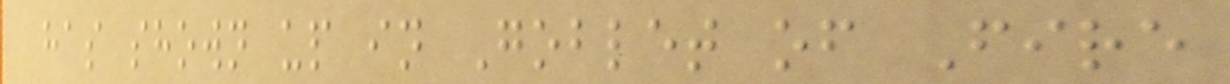has shown up in Goblet of Fire
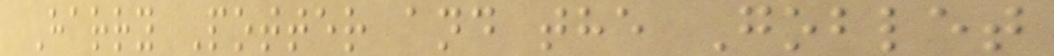Harry Potter and the Goblet
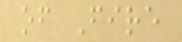of Fire
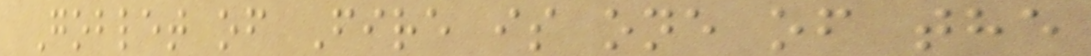Goblet of Fire is one of the
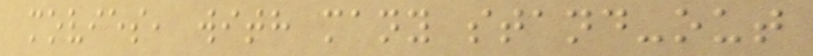movies, with many stand-out
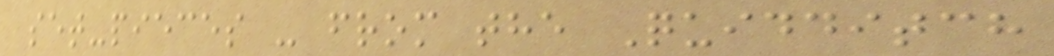set-pieces - from the Quidditch
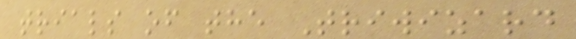trials of the Triwizard
